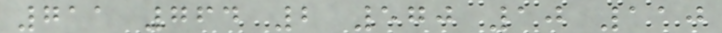711 764 2 570 10 110
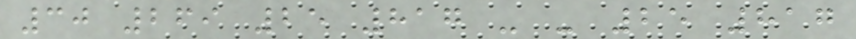30 269 25 817 - - 25 817
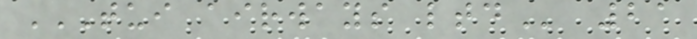TUI AIRWAYS LTD 21
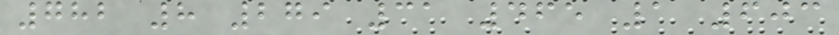782 8 279 31 465 1 603
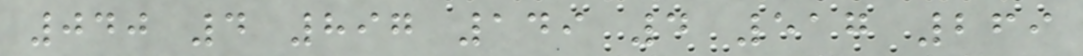040 4 897 149 4 517 269
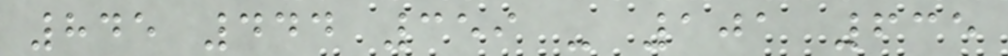845 444 359 - 101 635
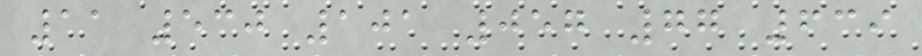11 530 101 057 77 639
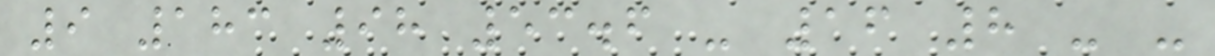9 183 98 53.6 - 16 8 - -
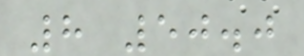8 50.0
